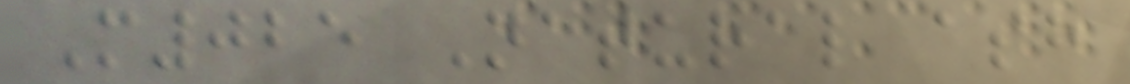M025 Natural ash
